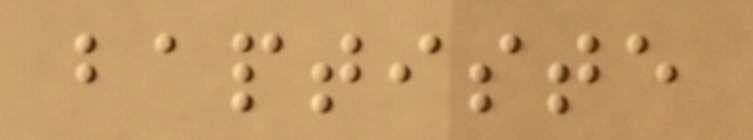baptiste
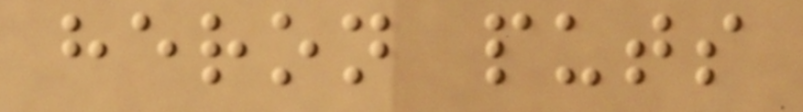heron puts
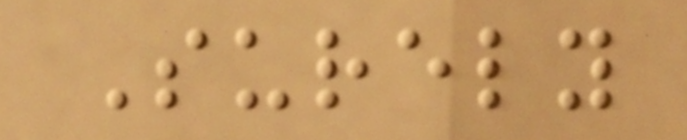Surely
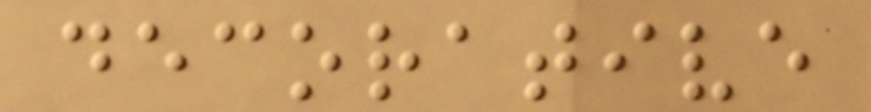decorative
